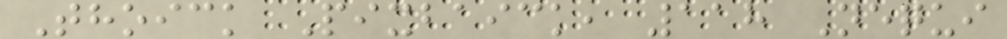Thoick Pixbaick, 118 Nequi
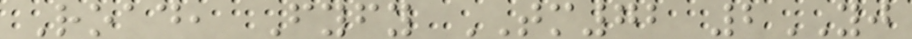Road, Fyfy TM72 2YJ
